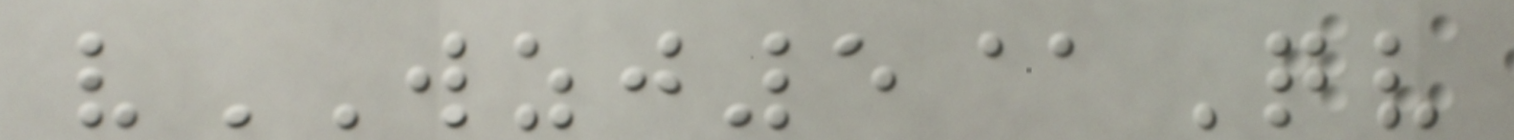vWZJ5@Qv
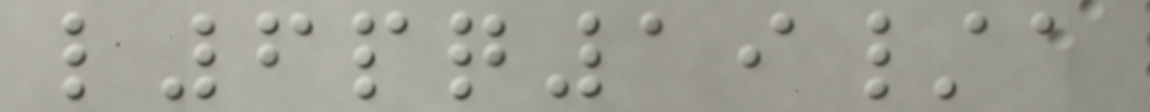l6pq19/a
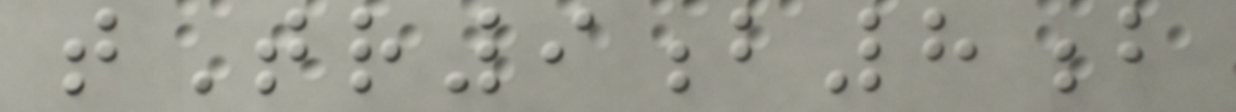tTr9b8b
